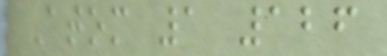Atom 1 126
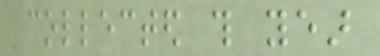collected this year
